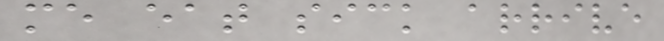me eat sick arrive
